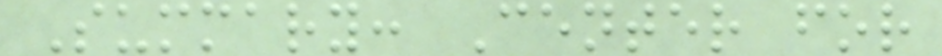Summary: Center for
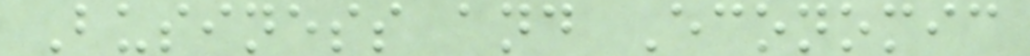Business and Economic
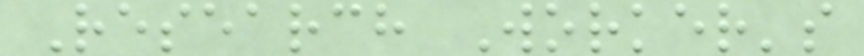Research Worker's
